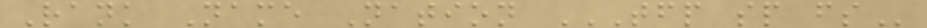Rank Name Nation TFP SP FS
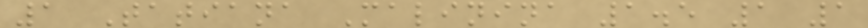1 Tatiana Malinina 1.5 1 1
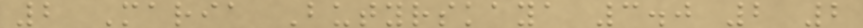2 Maria Butyrskaya 3.0 2 2
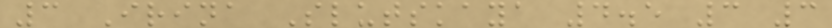3 Irina Slutskaya 4.5 3 3
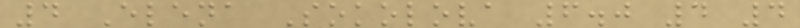4 Elena Sokolova 6.0 4 4
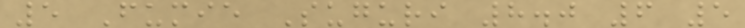5 Fumie Suguri 8.0 6 5
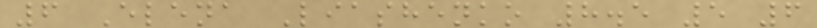6 Elena Liashenko 8.5 5 6
